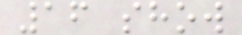16 show
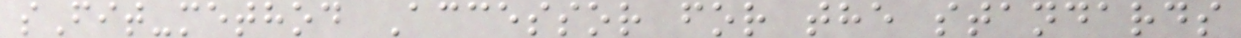sFit-method Accessor for the standards
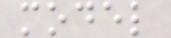model
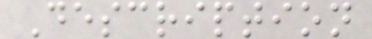Description
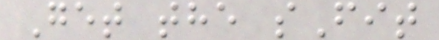Get the sFit
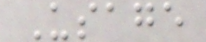Usage
